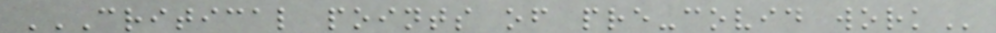CRITICAL POINTS OF PRE-COVID WORK
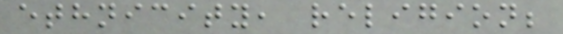ethnicity, religion;
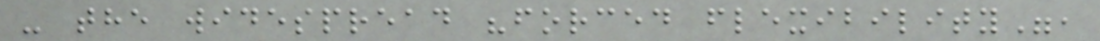- the widespread "forced flexibility",
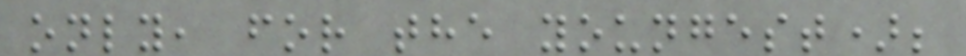only, for the youngest);
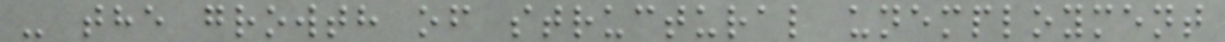- the growth of structural unemployment
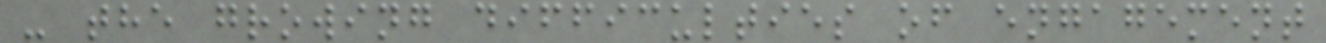- the growing difficulties of engagement
